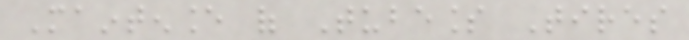Maintenance of Tubeless Tires
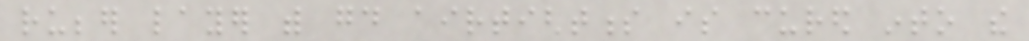rubber layer with good airtightness is cured into the
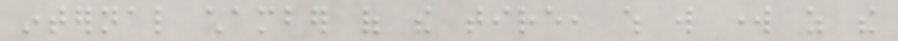internal chamber of the tire, which will work as the
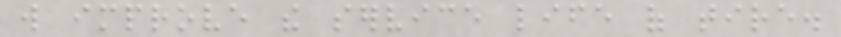will improve the service life of tire.
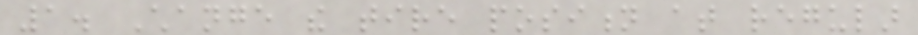1. Change the tire position at regular
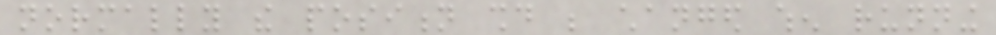normally the position should be changed when running
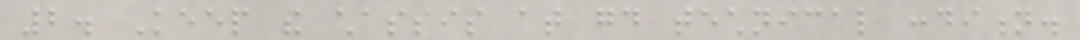2. Keep the chassis at good technical condition.
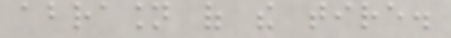abrasion of the tire.
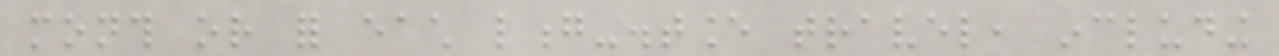month or for each long-distance travel, including
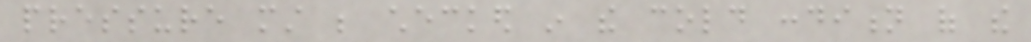pressure must be checked in the cold condition of the
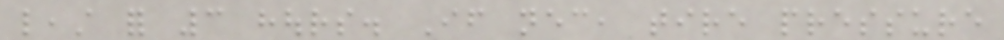least for 3 hours. If necessary, tire pressure
